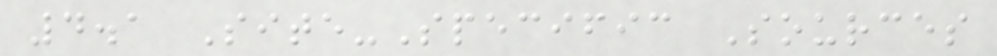4.1 Site-Specific Sources
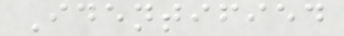Identified
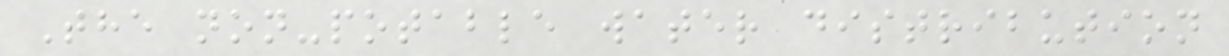The non-potable water distribution
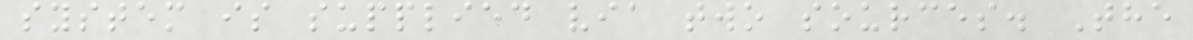system is supplied via two sources. The
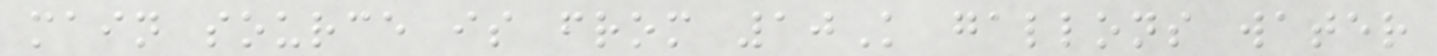main source is from 10K gallons water
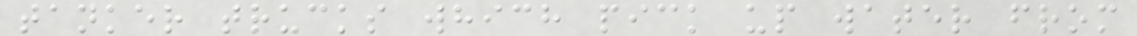tanker trucks which pick up water from
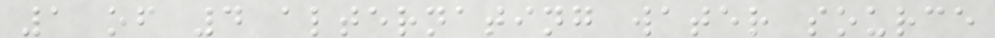1 of 4 alternating water source
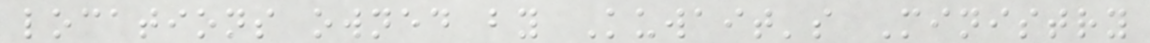locations owned by Kuwait's Ministry
